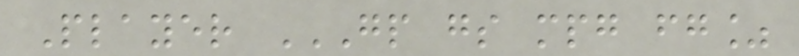Player GP GS MPG FG%
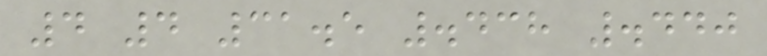4 4 31.5 .438 .440
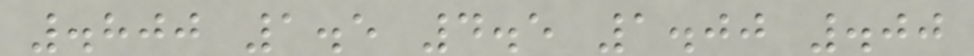.800 1.5 4.5 1.00 .00
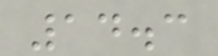14.3
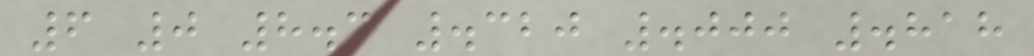6 0 8.3 .320 .000 .818
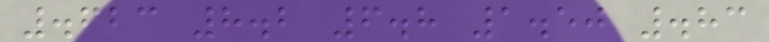.623 8.2 6.8 1.50 .83
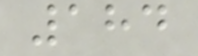184
